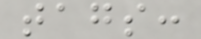tags:
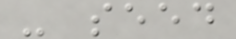- seed
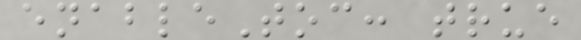enableToc: true
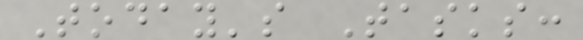Today's Tasks:
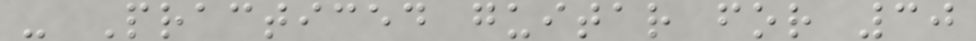- Practiced guitar for 30
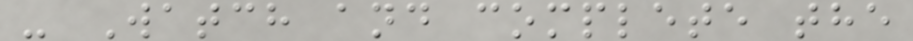- Watch and complete the
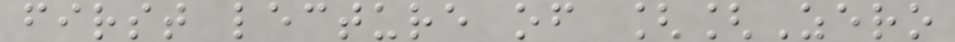first lecture of [[Zero
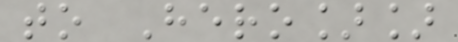to Hero]]
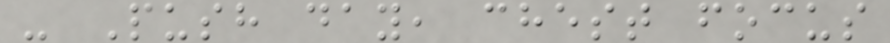- Push day, chest focus
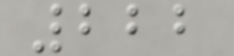222
